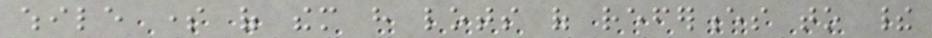while some of them have lots of references to their
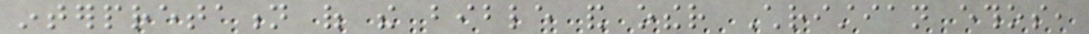interpretation of the bible and other Christian ethos,
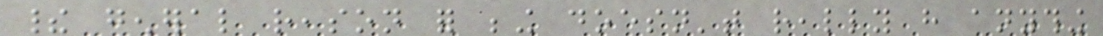their general reason for being doesn't really have anything
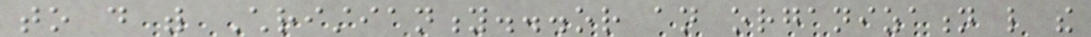to do with Christianity...or an organization like the
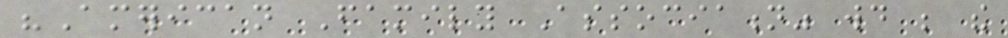"American Family Association" would be the
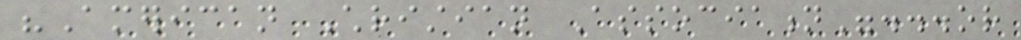"American Christian Association"...or
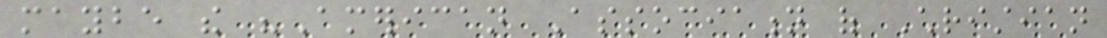maybe the "American Association of Christian
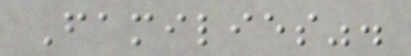Families".
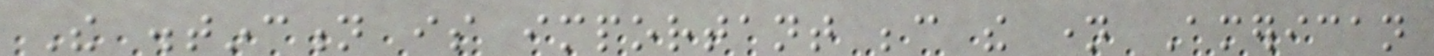The distinction is important because the name American
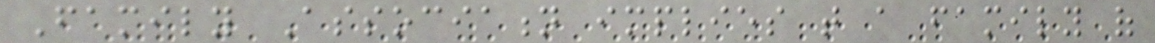Family Association implies that a family of
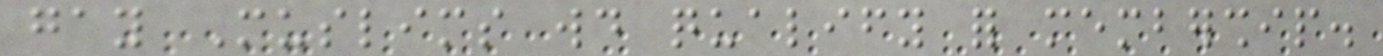gay Muslims would qualify for membership.
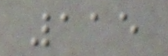115
